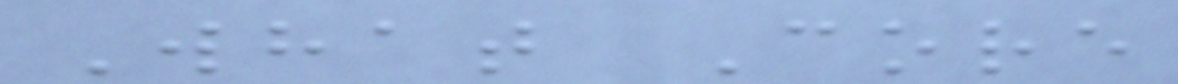What Core
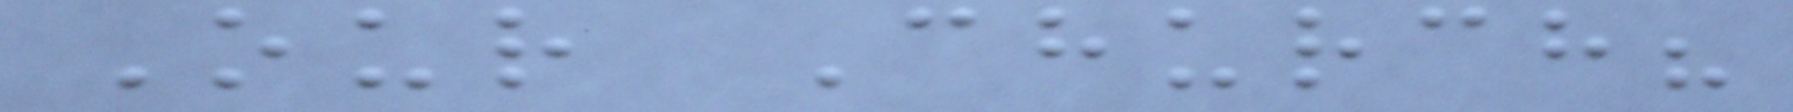Our Church?
